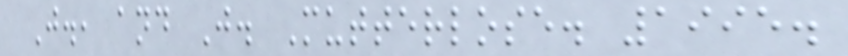J., and J. Mutterlose. 1995.
